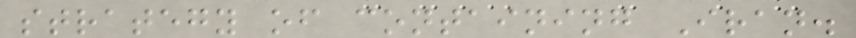strategy of containing Iran.
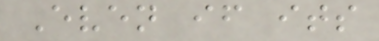Even if its
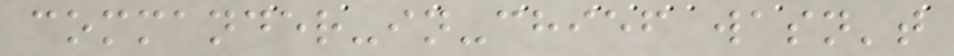commander-in-chief wasn't
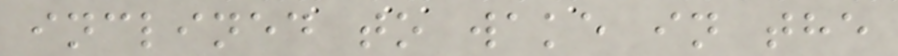inclined to wake in the
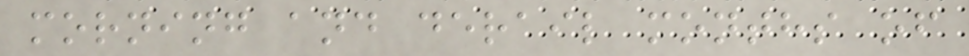morning and derail months of
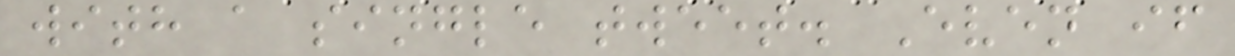with a single tweet. Even if
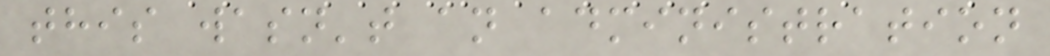this wasn't an administration
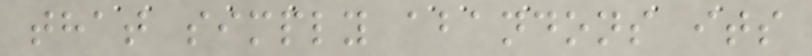that simply abandons its
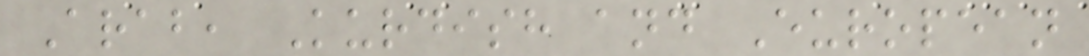Arab, Kurdish and European
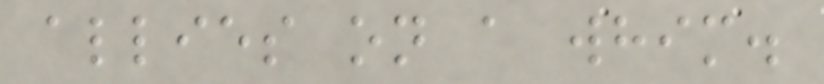allies on a whim.
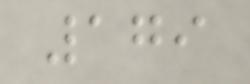179
